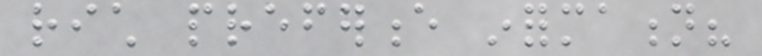rich preference information?
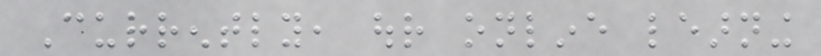Currently, our online learning
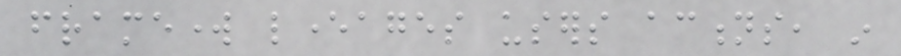framework leverages users actions, in
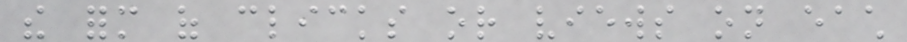the form of clicks or views on each
